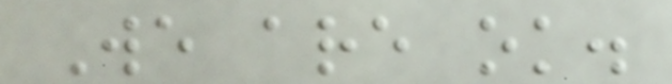We are ok.
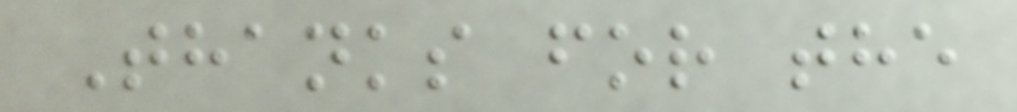Thanks for the
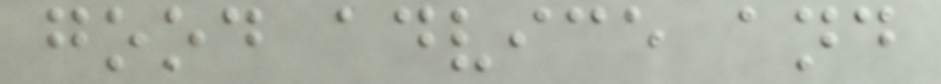good advice and
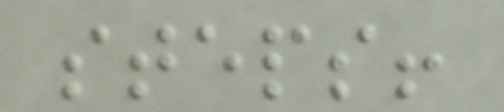steps!
